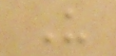U
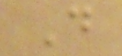D
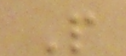P
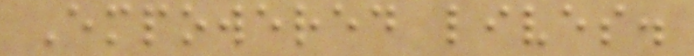Empowered lives.
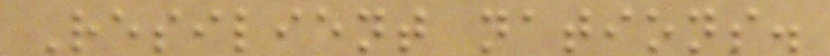Resilient nations.
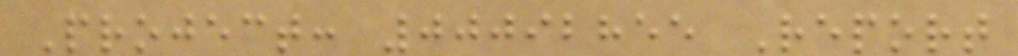Project: 00092855 Report
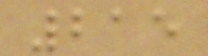215
